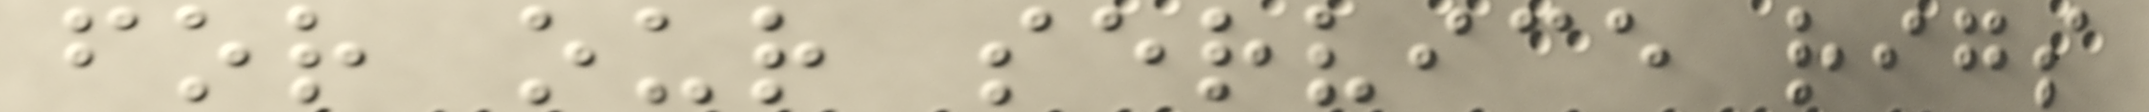for our service rigs
